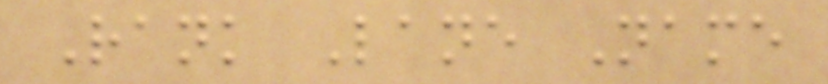Rank Lane Name
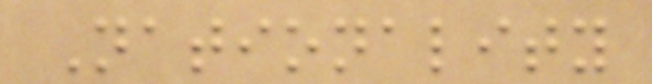Nationality
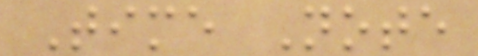Time Note
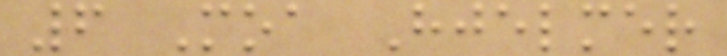6 Moa Hjelmer
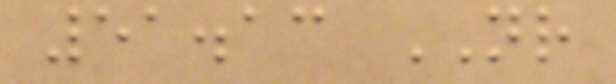51.13 NR
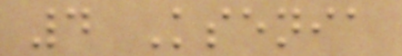4 Ksenia
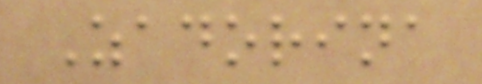Zadorina
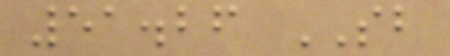51.26 SB
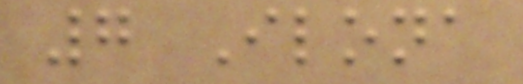7 Ilona
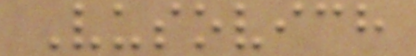Vusovich
